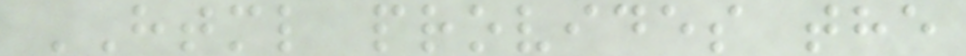HTML provides the
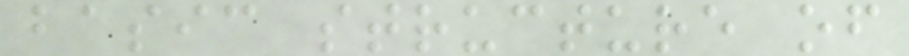basic structure of
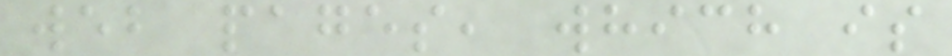web pages, which is
